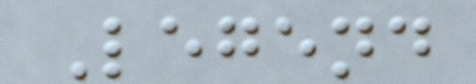Legend
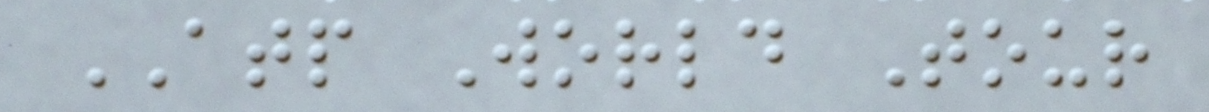ATP World Tour
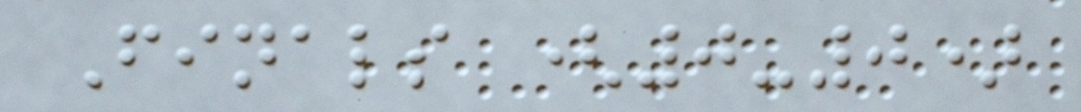Finals (0-0)
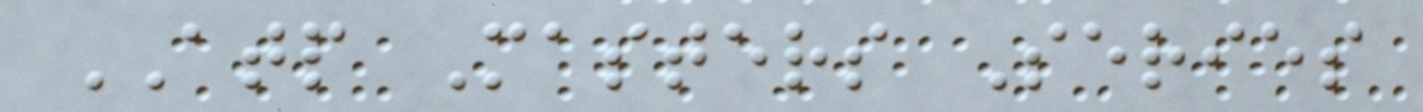ATP Masters Series
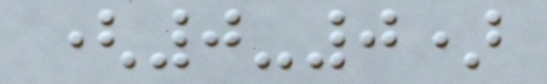(0-0)
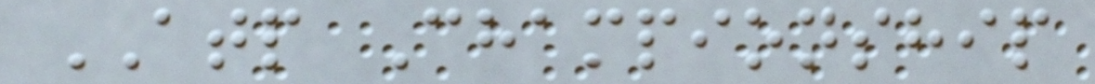ATP Championship
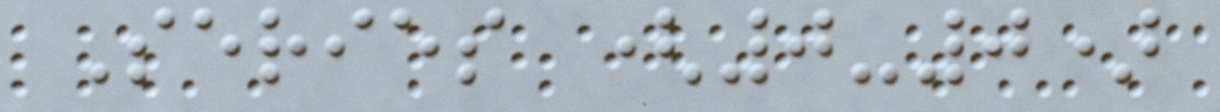Series (0-0)
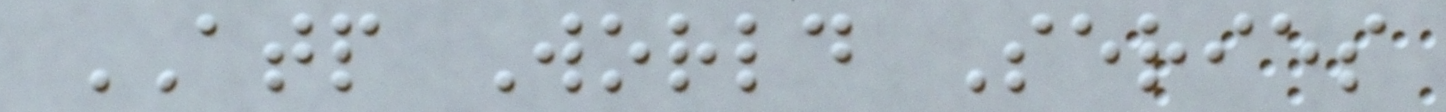ATP World Series
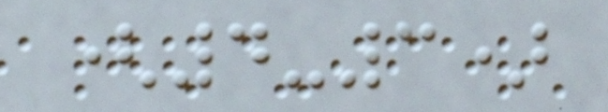(4-3)
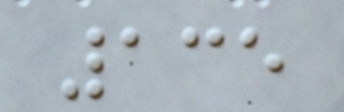135
